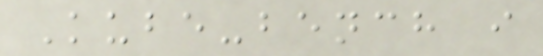Kube-bench i
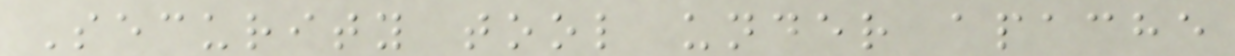Security tool under apache
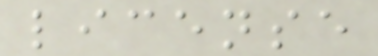license
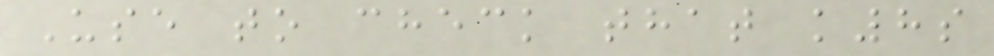Use to check that k8s
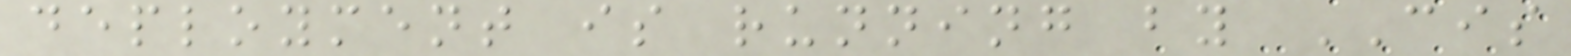deployment is running by CIS
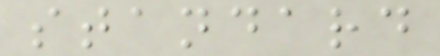standard
